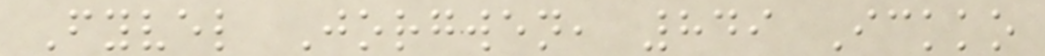Fyvel Jorgwen, 849 Ickko
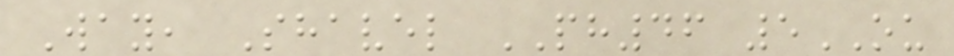Way, Shavel PH46 5OU
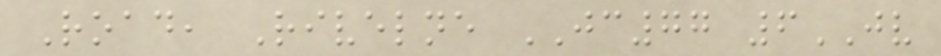Road, Rivelne JC77 6JV
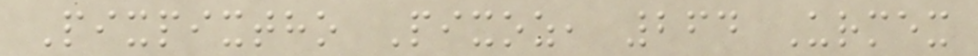Pixpixtho Pixoz, 264 Urmex
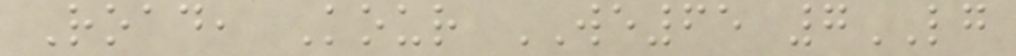Road, Kour WE65 7LG
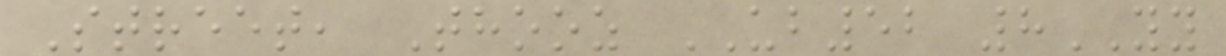Street, Thooz UB52 8YY
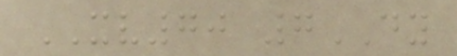XV70 7DY
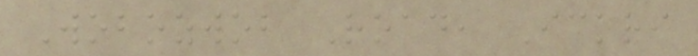Wobozwob Road, Ickri
